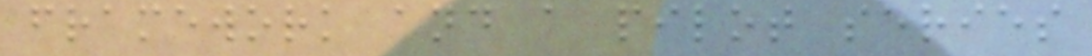framework and a pilot series
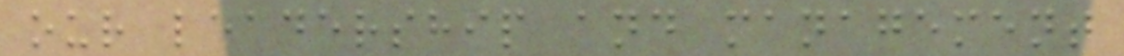our leadership and management
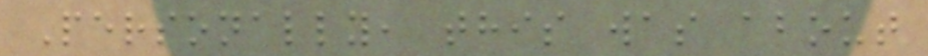Personally, this was about
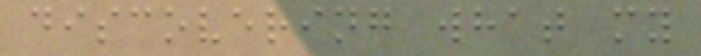discovering what my
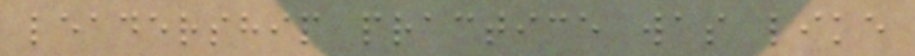leadership practice was like
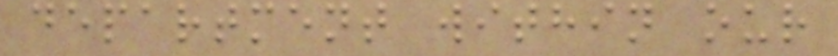department within our
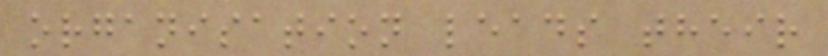organisation leads their
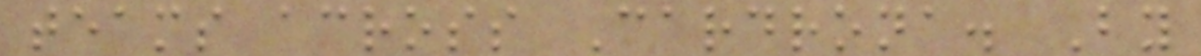teams across Cardrona. By
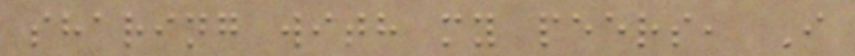sharing with my peers, I
